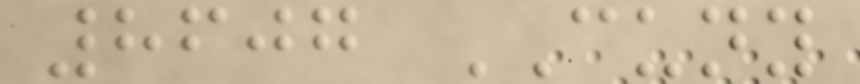8607 CUNY
